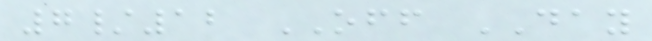7/12 OFF DAY
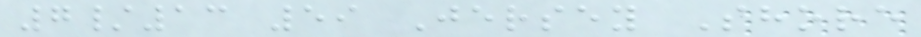7/13 59 Jersey Shore
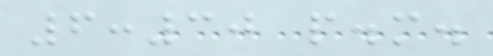6:30 p.m.
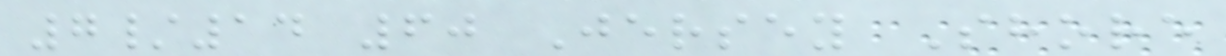7/14 60 Jersey Shore
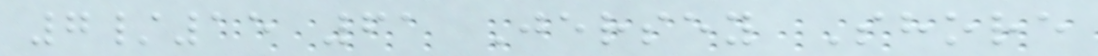7/15 61 Jersey Shore
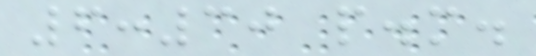6:30 p.m.
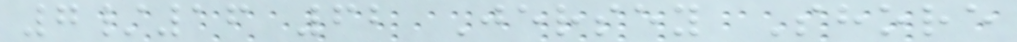7/16 62 Jersey Shore
